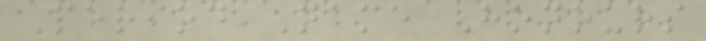Period Name Honours
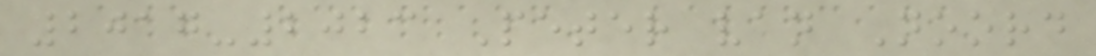2017-2023 Peter van Noord
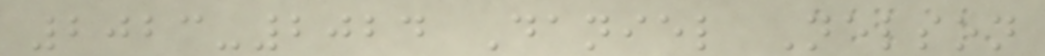2023-2024 Daniel Nelson
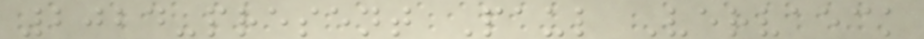2024-present Paul Vervaeck
